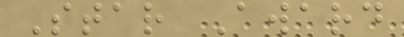Star Award
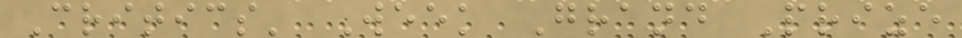Critics' Week Grand Prize
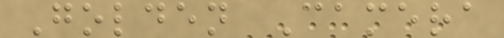Golden Camera
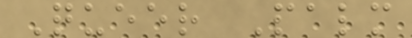Queer Palm
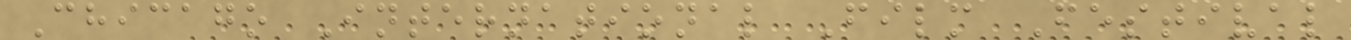Chicago International Film Festival
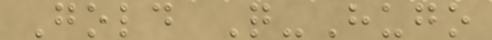Gold Q-Hugo
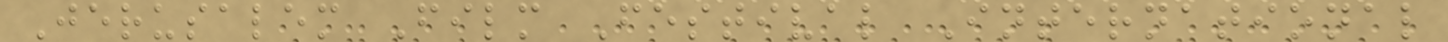Jerusalem Film Festival International
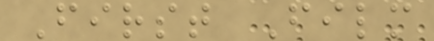First Film
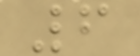6
